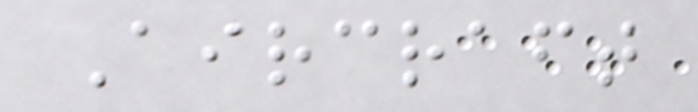Aircraft
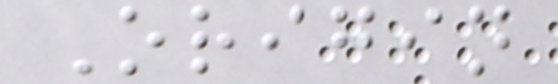Origin
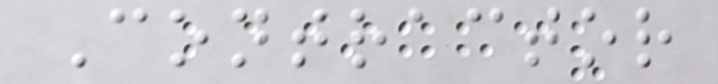Contractor
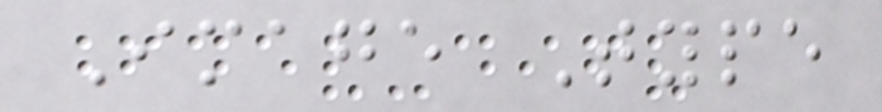Image Type
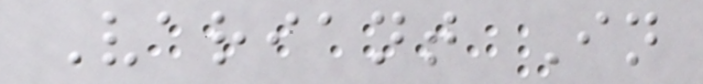Variant In
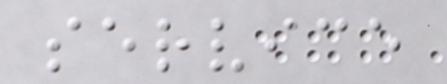service
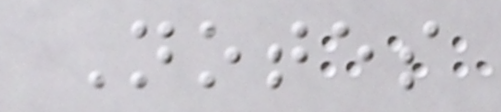Notes
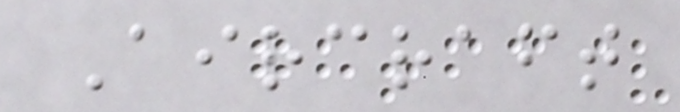Aircraft
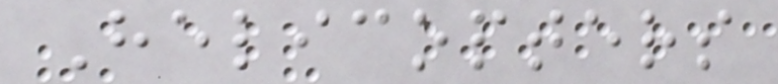Helicopters
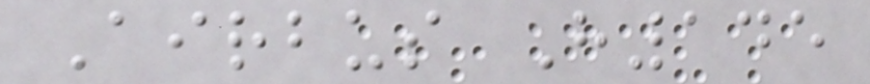Airbus H145
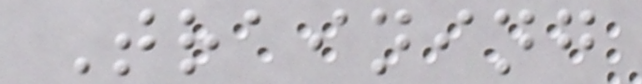Training
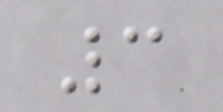3
